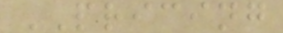PRICING
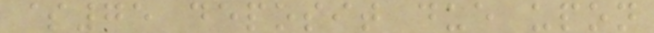$75 deposit due upon
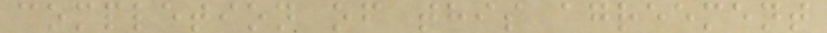completion of this agreement
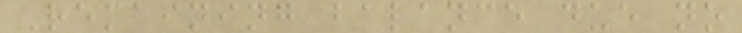Remaining balance due no
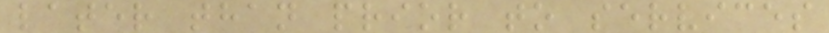later than prior to services
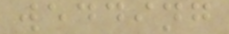wedding
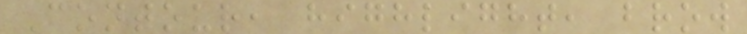Contour, highlight, brow
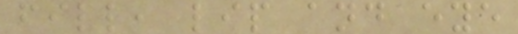fill, lip and eye
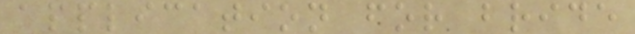application for bride
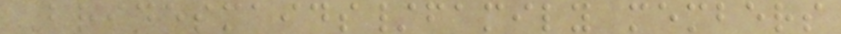Bridesmaids/family members
